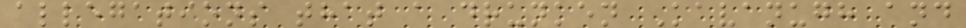allegations that a drunken Kavanugh and
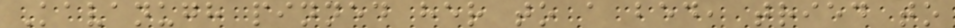Kavanugh pinned her to a bed, tried to
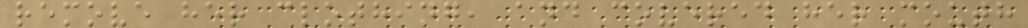remove her clothing, and covered her mouth
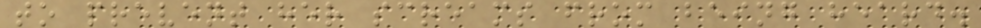to prevent her screams from being heard.
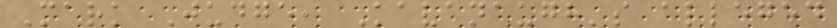Mark Judge, Kavanaugh's alleged
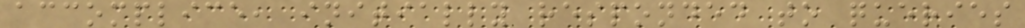accomplice, initially responded to queries
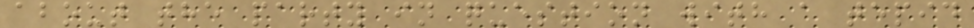about the party in question with a tepid
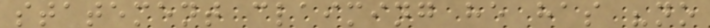statement claiming he has "no
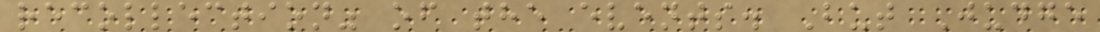recollection" of the events. But Judge
